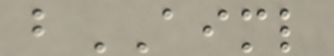bAIML
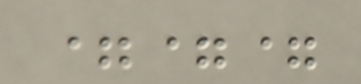===
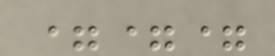===
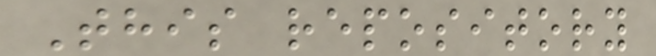This repository
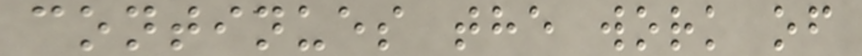continues the work of
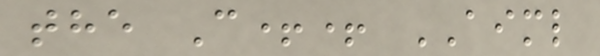the C++ AIML
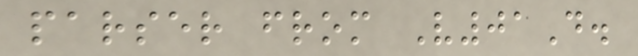parser from V01D.
